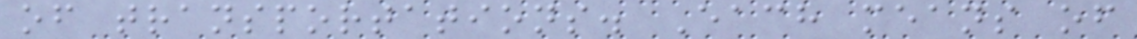of transportations. Each means of
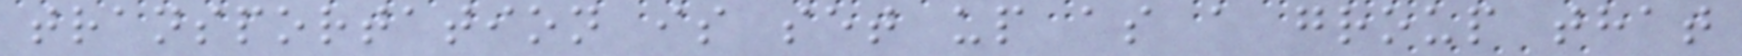transportation is set up as a group that
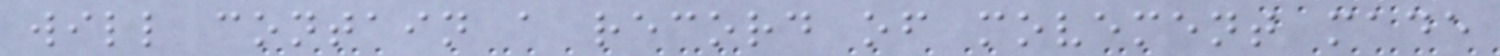will contain a record of movement made
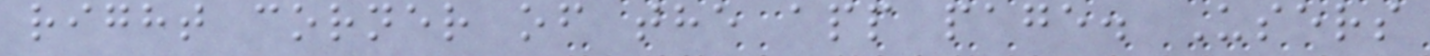right corner of the app page. Users
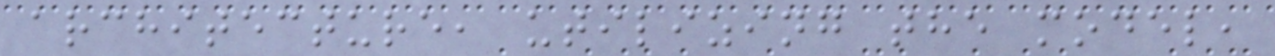architecture, utilizing the model,
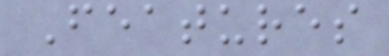Features
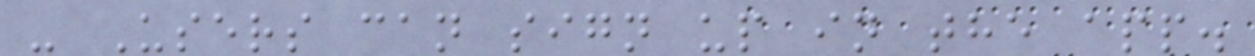- Users can sign up in the app.
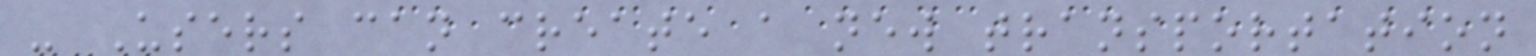- Users can create a new transportation
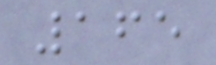165
